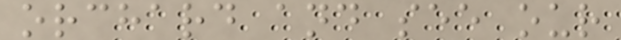orchard and see our
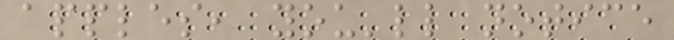apples, you'll notice
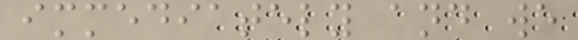immediately and we
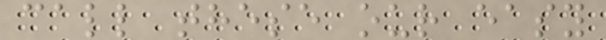call these our easy
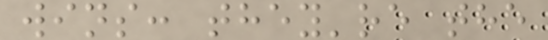wins: they're the
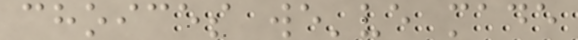choices we've made
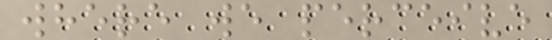where we perceive
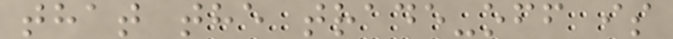that the trade-off is
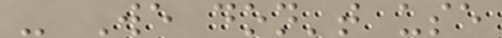- We don't use
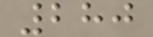280
